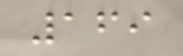169
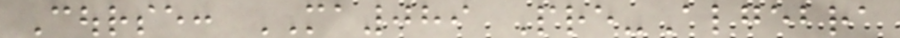Course: MA089 Pre-Algebra
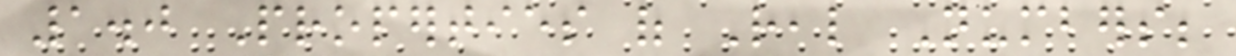1.0 Properties of Real Numbers;
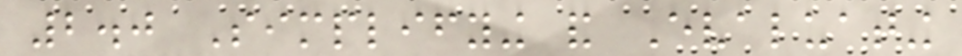2.0 Simplifying and Evaluating
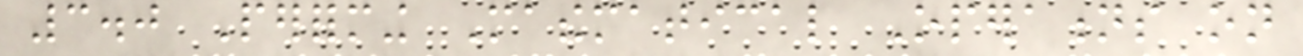3.0 Performing Mathematical Operations on
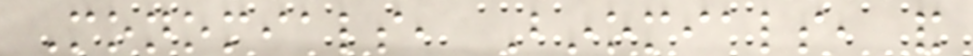Monomials, Binomials, and
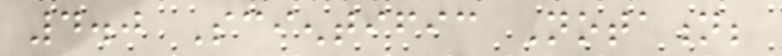4.0 Scientific Notation;
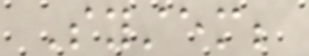System;
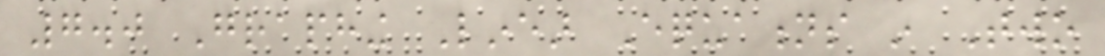7.0 Graphing Linear Equations in Two
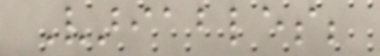Variables;
